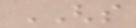GHS
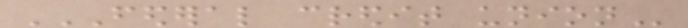FEDERAL CREDIT UNION
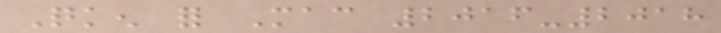Quicken for Mac 2016-2018
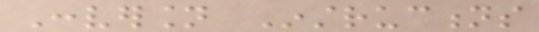Conversion Instructions
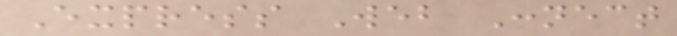Express Web Connect
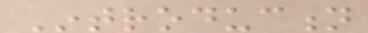Introduction
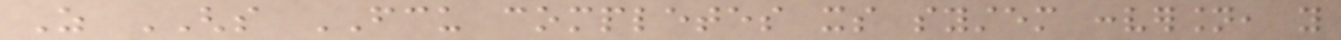As GHS FCU completes its system conversion, you
